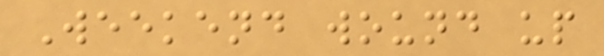Weekend wound up
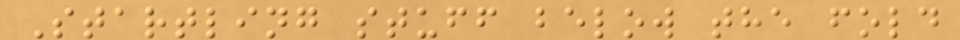Startling stuff below the fold
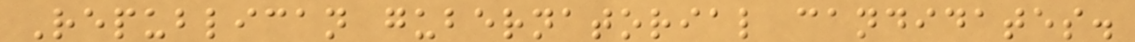Republican gubernatorial candidates.
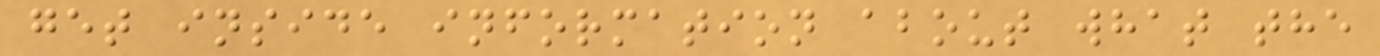get inside information about what the
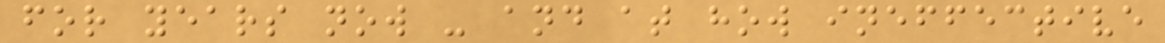for years now - and at how ineffective
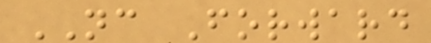NC Forward
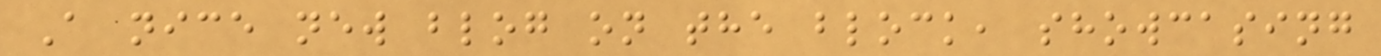A nice new blog on the block, showcasing
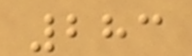283
